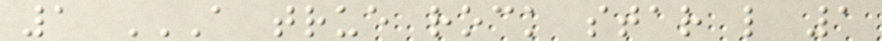1 A TRUE ROCK STAR L 1
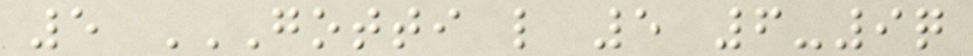5 GOTTI L 5 6-9Q
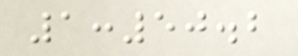1:50.2
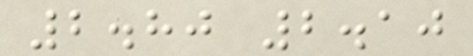2.80 2.10
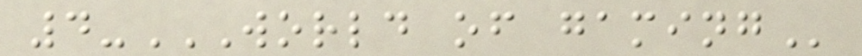4-WORLD OF GAMING
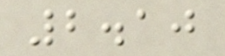2.10
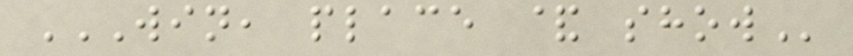WIN, PLACE & SHOW
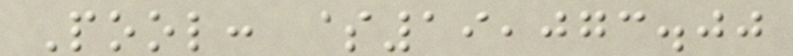Pool: $19,073.00
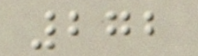272
